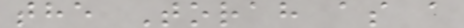the Torah as a
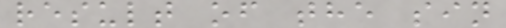result of the sin
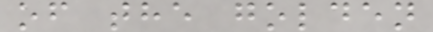of the golden
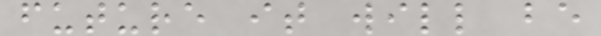future it will be
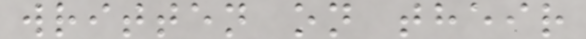written on their
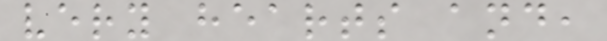very hearts and,
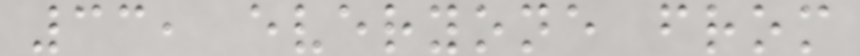33, everyone from
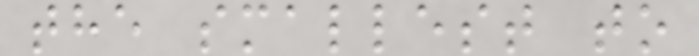the smallest to
